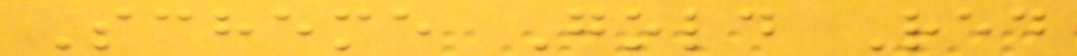Scheme Gold Red
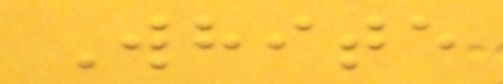White
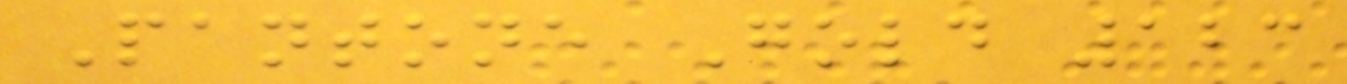Pantone Gold 123
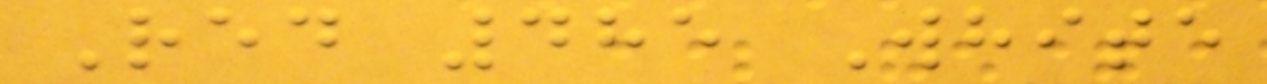Red 485 White
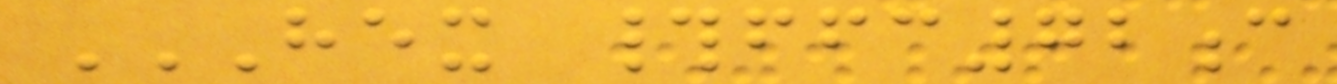HEX #FFC72C
